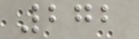272
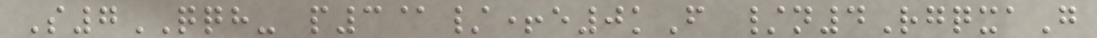S7QQH- p3@/+e0kF /n4RgqxaG
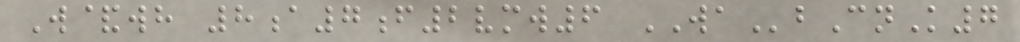W&wh 8a7f2vmw6 WAbCnK7
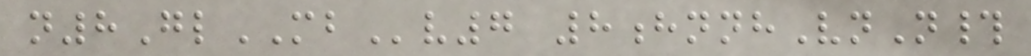n8GlMBv7 8hnnhVnN#
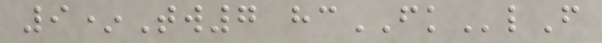9*Tw7 hcFKlF
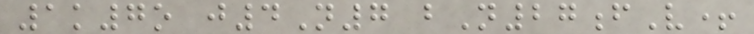1k7o j4N7 bN27fV+
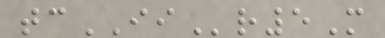tcIIr5M
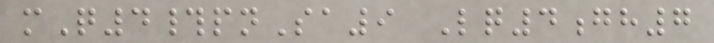mQ4#pnSa9 Lq4gh7
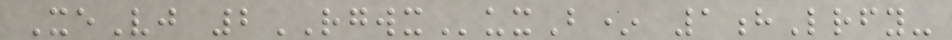XeVj 2RGWXuxB* 1hLrfy-
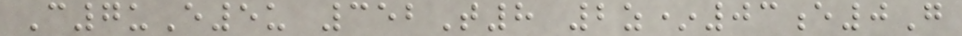C7uE5u 352T8 2z*03e0G
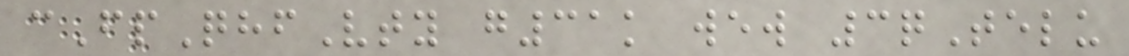cFpQhfVty g31k wew 3qTelu
